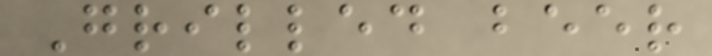Grilled beer
